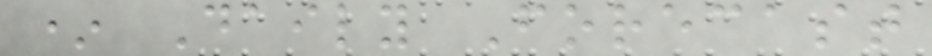* Daily Forecast
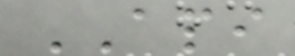API
